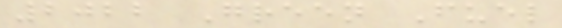2022 Green Fuel
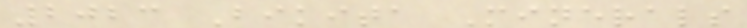2023 Bikita Minerals
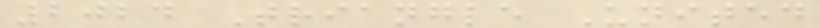2024 Triangle United
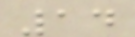14
